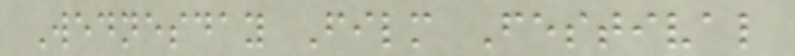Wednesday Film Festival
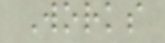Works
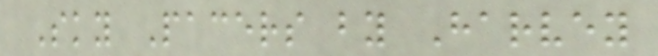Sky Pacers by Harvey
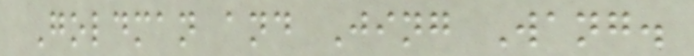Goldman and Jing Wang.
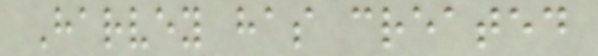Harvey has created
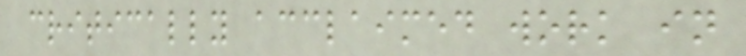critically acclaimed work in
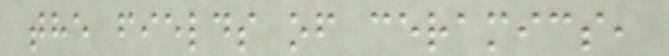the fields of ceramics,
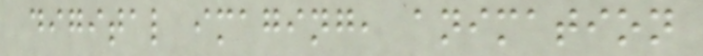digital imaging, animation
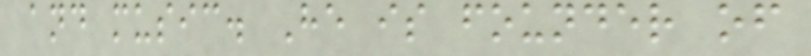and music. He is founder of
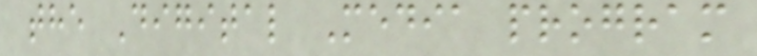the Digital Media program
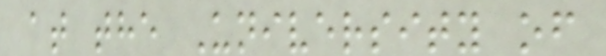at the University of
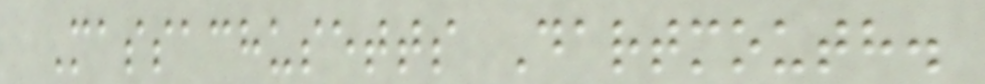Massachusetts Dartmouth.
